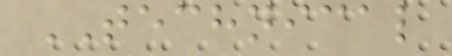TECHNICAL
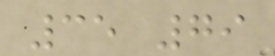35 79
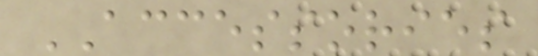ACCESSORIES
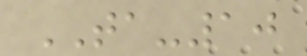TA-10
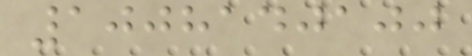1008140100
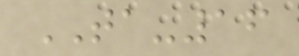TA-16
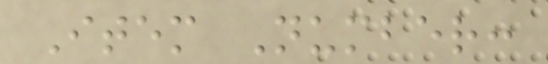Item Number:
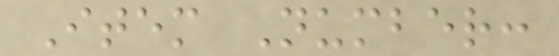Item Number:
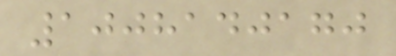1008140170
